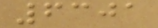6301
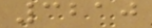3210
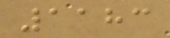1183
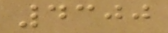4300
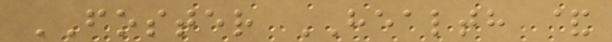FOSTER HEALTH &
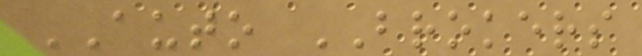AUTO BROKERS
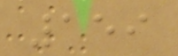159
